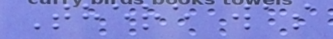There was
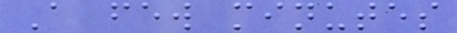A few minutes
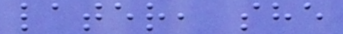later, she
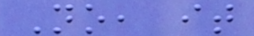No, it
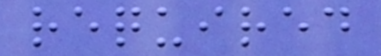required
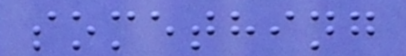something
